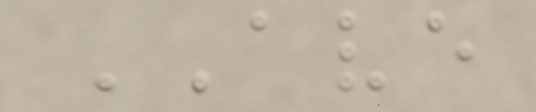AVE
